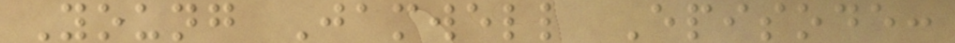Young Jamwell Episode:
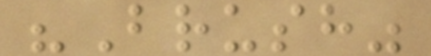"Brush"
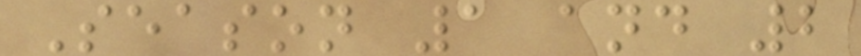Season 1 and 2
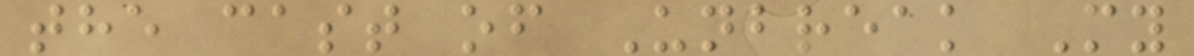the cast of Unbreak My
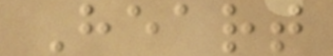Heart
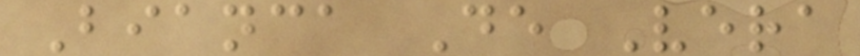Bianca De Vera
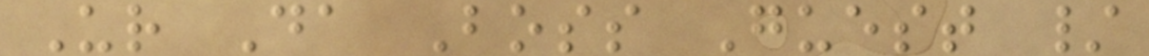Ur Da Boss Guest /
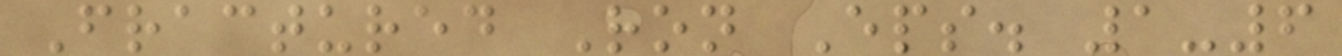Fractured Ron Eps. 1-6
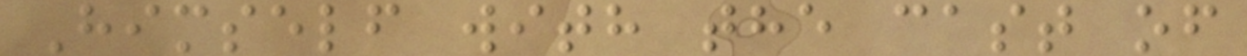Himself with the cast of
